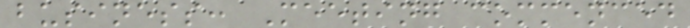business: Meeting commenced
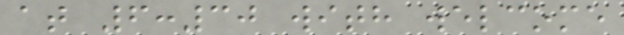at 6:30 with welcome
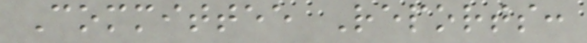Committee Reports:
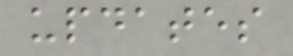updates
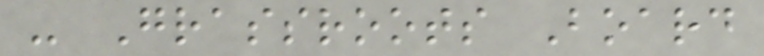- Grassroots Board
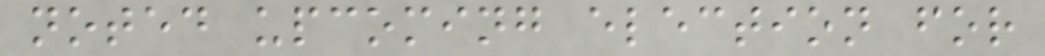noted upcoming election for
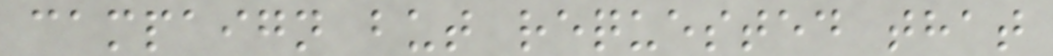campaign but requested that
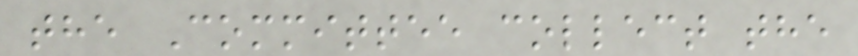the Committee collect the
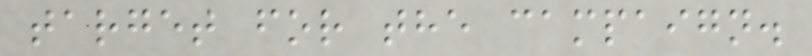target for the campaign.
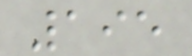195
